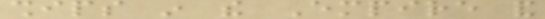ships in the Empire and
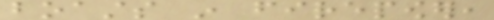boasts in firepower,
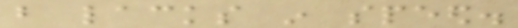but lacks in speed.
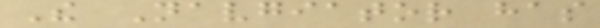The Navgiator has
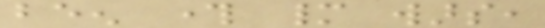been through many wars,
